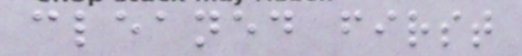cleaned first
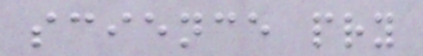science pry
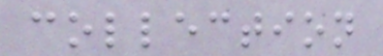collection
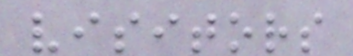visitors
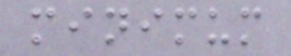minimum
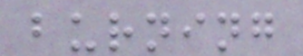burning
